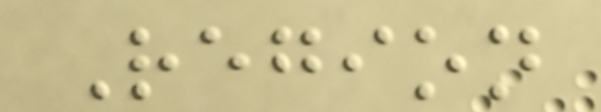Region
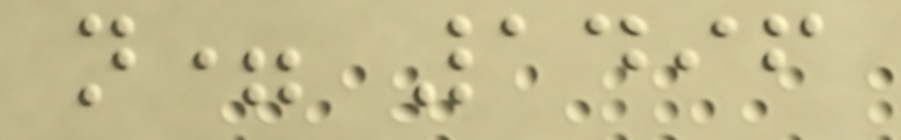n= 1496
